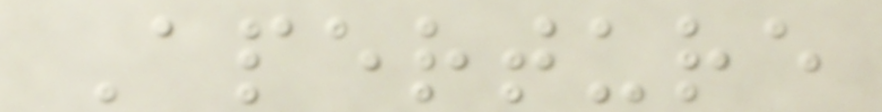Aperture
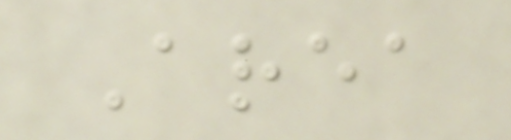Area
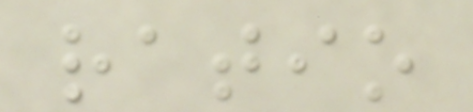ratio
